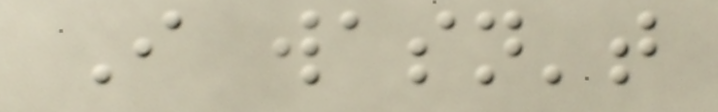I wasn't
